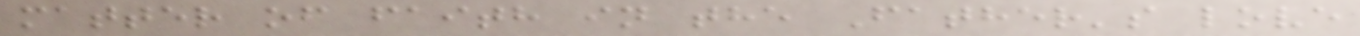matter of faith in the Father's love
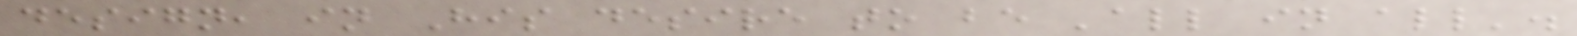design, in His desire to be 'all in all'.
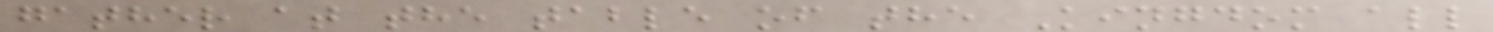gather at the table of the Kingdom all
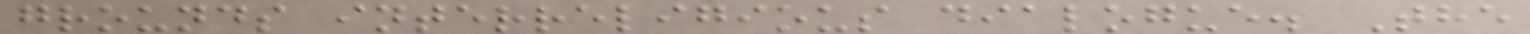grounds interreligious dialogue. The
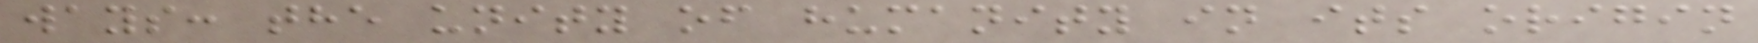ways: the unity of humanity in its origin
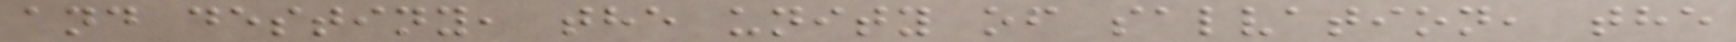and destiny, the unity of salvation, the
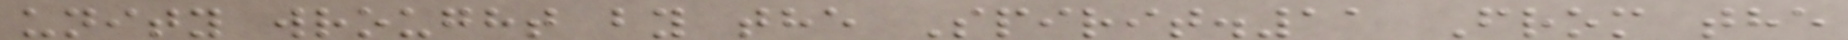unity wrought by the Spirit.11 From the
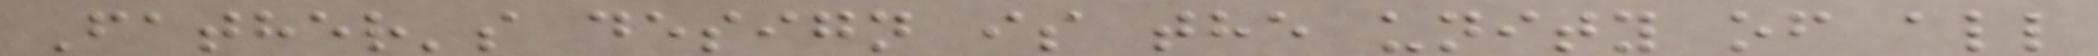Father's design is the unity of all
